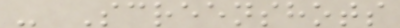- Screenshots
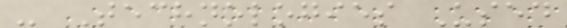- Technologies Used
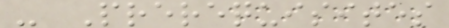- Prerequisites
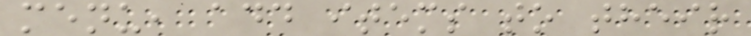menu, add items to their
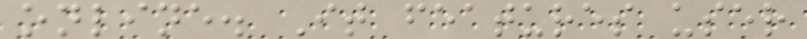online. It features user
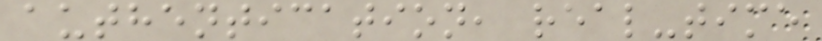authentication, real-time
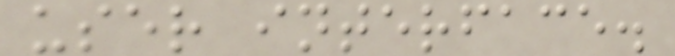user interface.
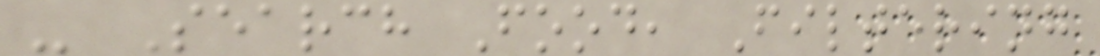- Search Food, Filtering
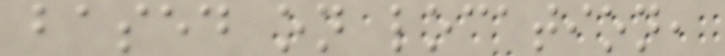based on location,
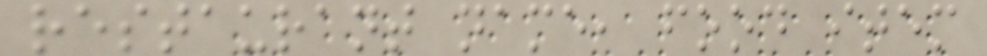restaurant name, food item
